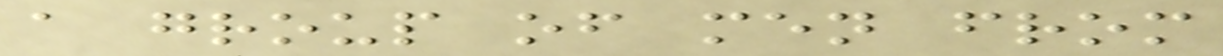a group of men from
